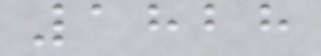1828
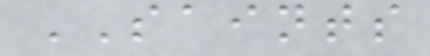SAINTS
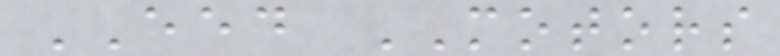EED MOTORS
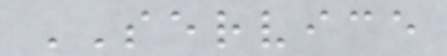SERVICE
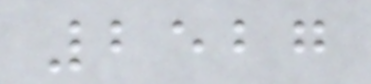2527
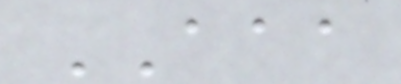AAA
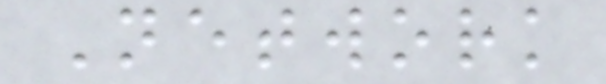Network
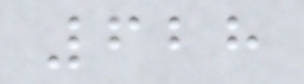628
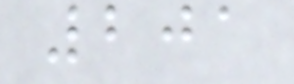201
